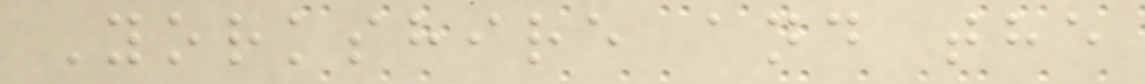Yorkshire and the
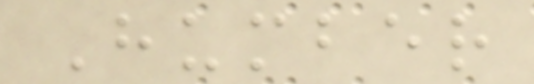Humber
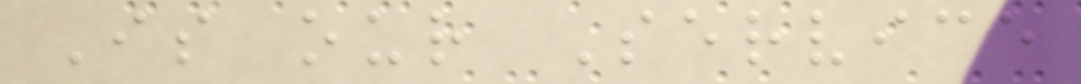Is our Service
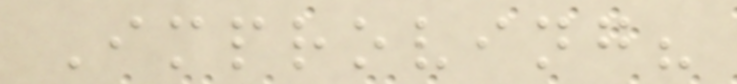Improving?
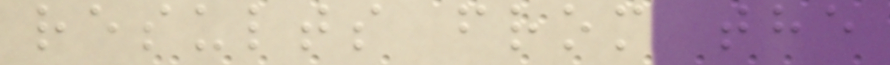results from the
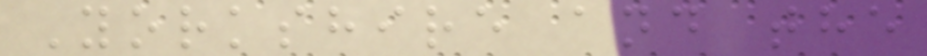Yorkshire and the
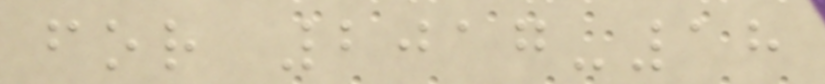for 2017-18
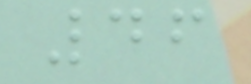46
